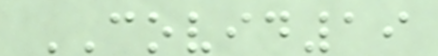COVID19
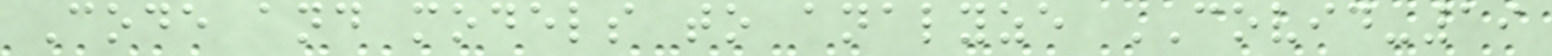Code and models to analyze COVID-19
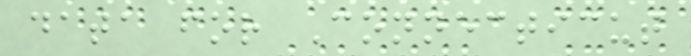data for Connecticut
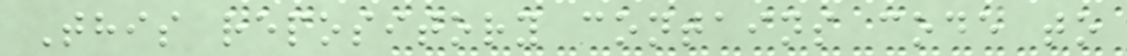This repository contains code to
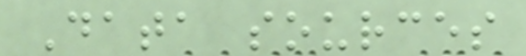Data sources
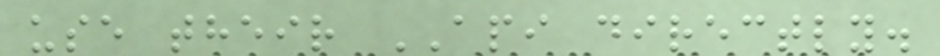use their API directly.
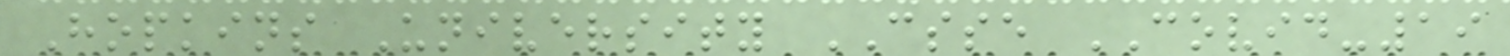Hopkins University CSSE COVID-19
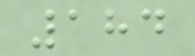184
